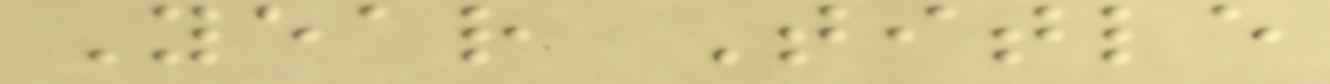Year Title
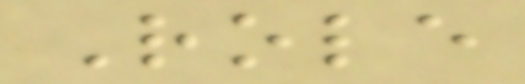Role
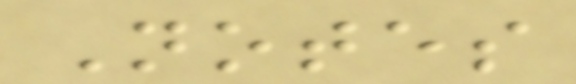Notes
